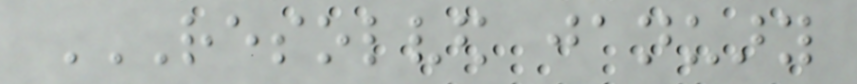RESOLVED JANUARY
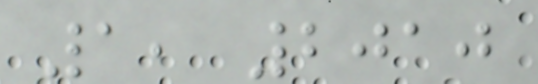1, 2010
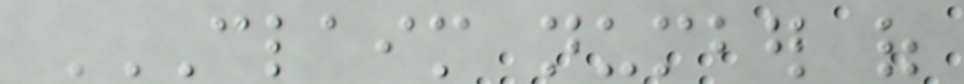CLAIM NUMBER OF
